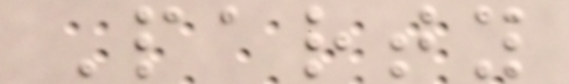Party
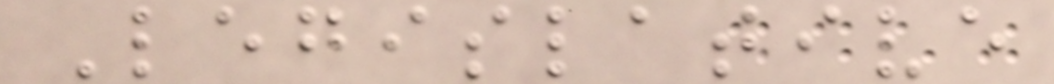Legislative
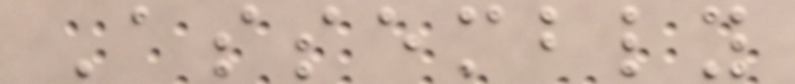Assembly
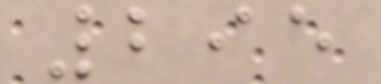295
